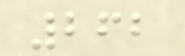262
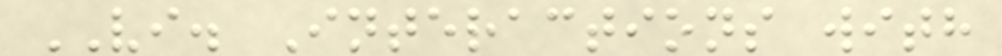VI. Interactions with
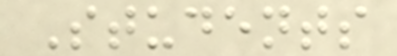Students
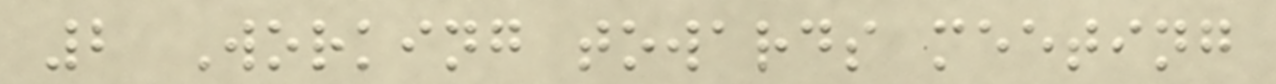2 Working towards meeting
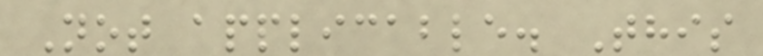Not applicable. This
